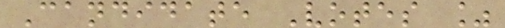Candidate Votes %
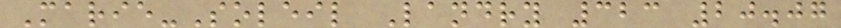Marie-Soleil Landry 323 20.07
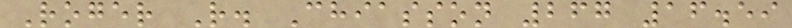Roger R. Chiasson 267 16.59
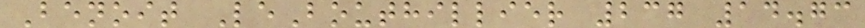Benoit LeBouthillier 237 14.73
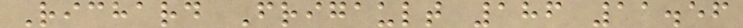Richard Frigault 186 11.56
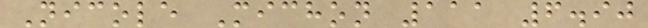Nicole Michon 111 6.90
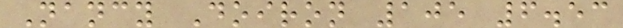Nancy Doiron 105 6.53
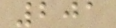201
